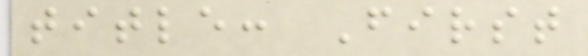title: First
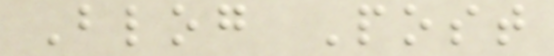Blog Post
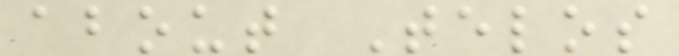about Telos
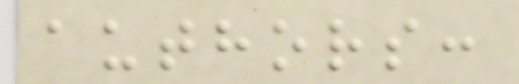authors:
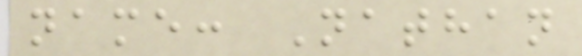name: Nathan
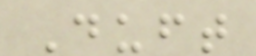Duft
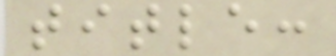title:
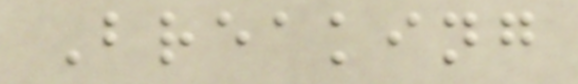Breaking
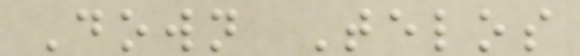Down Telos
